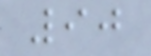90
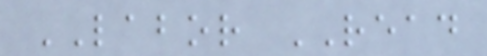LABOR READ
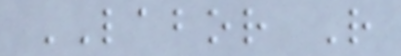LABOR R
